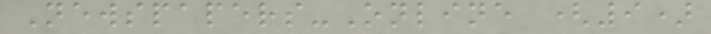Newspapers-Online (9)
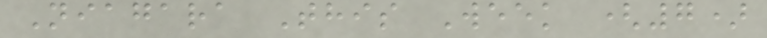Niagara This Week (7)
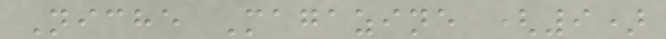Niche Magazine (9)
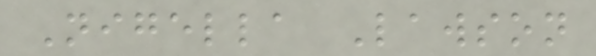Nigella Lawson
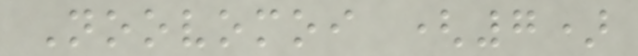Noovomoi (7)
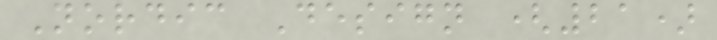Nordic Design (21)
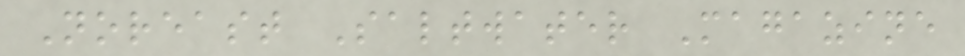Noreast Saltwater Magazine
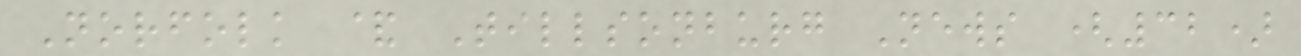Norfolk & Tillsonburg News (32)
